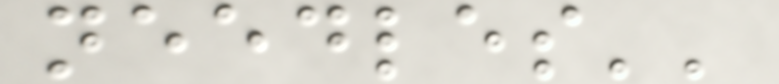needles''
